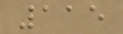115
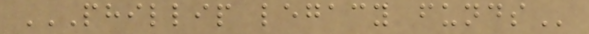PHILLIP LEGACY FUNDS
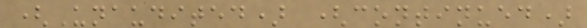(Unaudited) (continued)
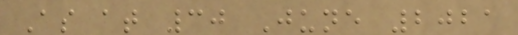As at 30 June 2021
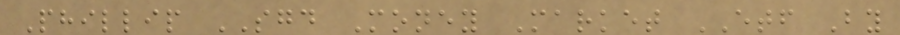Phillip SGD Money Market ETF By
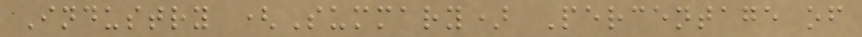Industry (Summary) Percentage of
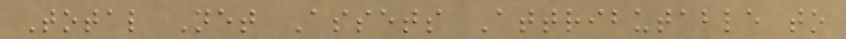Total Net Assets Attributable to
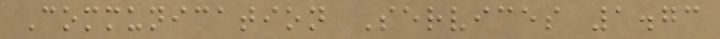Communication Services 1.73
